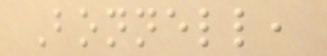Bonnell,
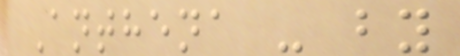Anthena - by
